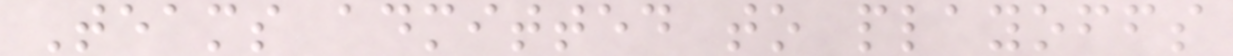Teams admitted to playoffs
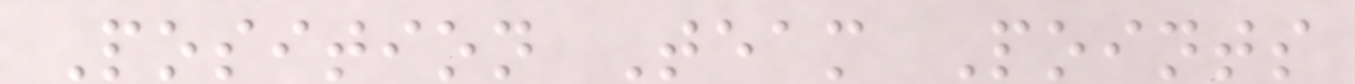Position Team Points
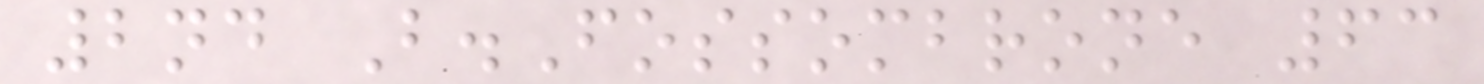2nd B.Fossombrone 63
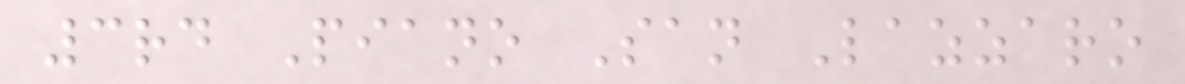3rd Piano San Lazzaro
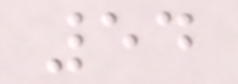54
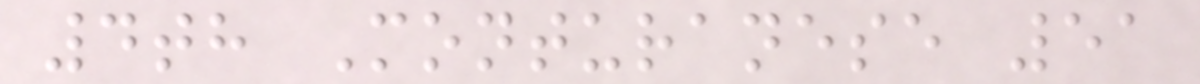4th Monturanese 51
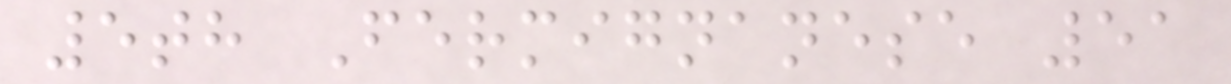5th Fermignanese 51
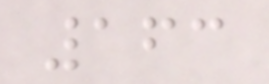163
